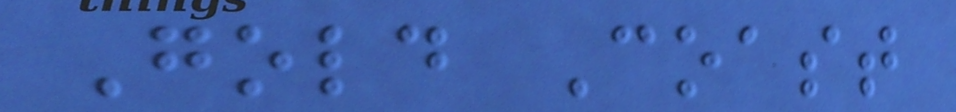Gold Coast
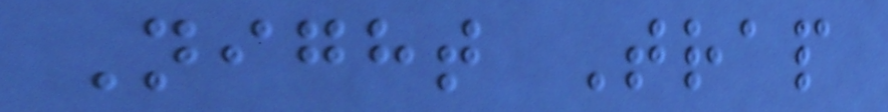Night Trap
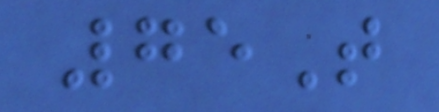75T
